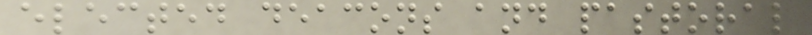elected deacons and pastoral
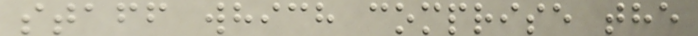staff which comprise the
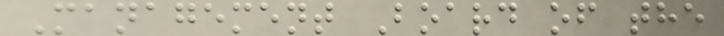Management Board of the
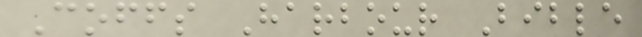Coffs Harbour Bible
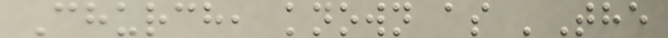Church, known as 'The
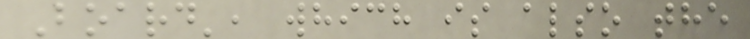Board', which is also the
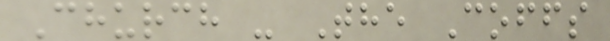Church - The Coffs
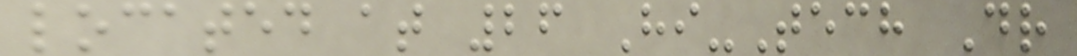located at 26 Hi-Tech Dr
